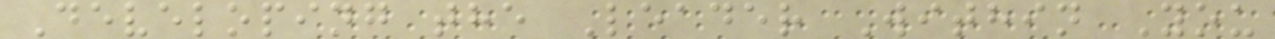Developing the Leader Within You
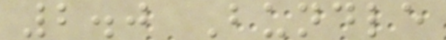2.0 Bundle
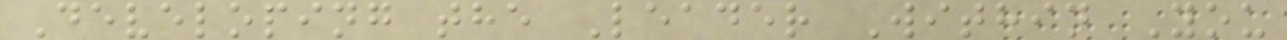Developing the Leader Within You
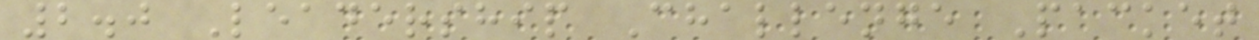2.0 Leadership Challenge Packet
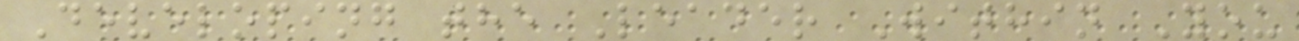Developing the Leader Within You
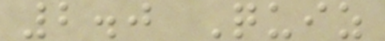2.0 Quiz
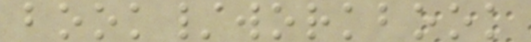book/workbook
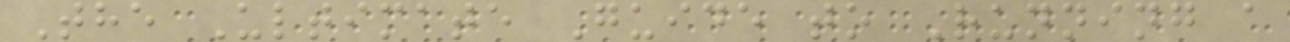The Ultimate Guide to Running a
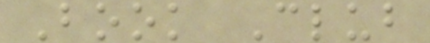Book Club
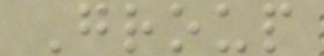Group
